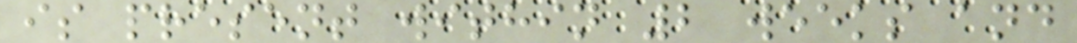is present within 2 weeks and
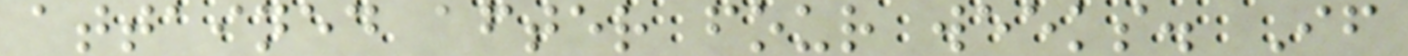attained after four weeks. If
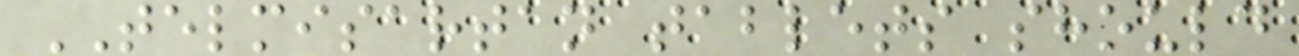TELMISARTAN tablets should
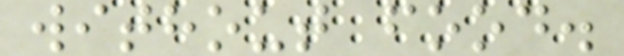without food.
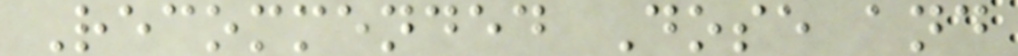Recommended Dose and
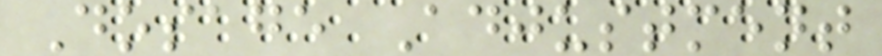Dosage Adjustment
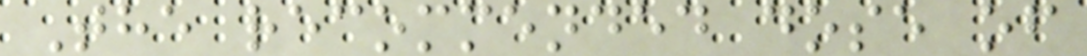The recommended dose of
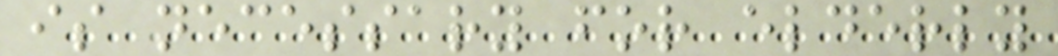is necessary for elderly
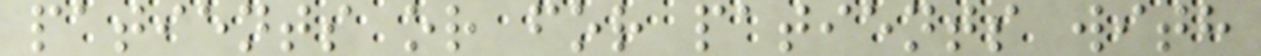patients or for patients with
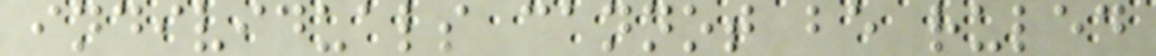individuals cannot be ruled
